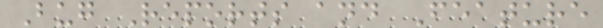Bug Reports and Feature
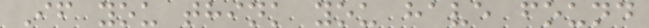If you think you have found
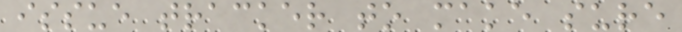issue tracker to make sure
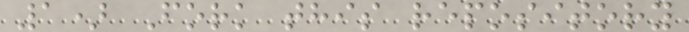1) Fork this repository
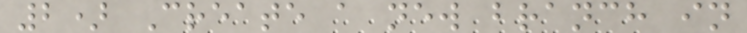2) Create a new branch in
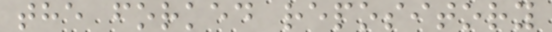the forked repository
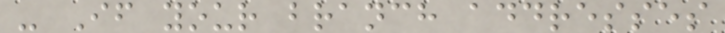- If your branch addresses
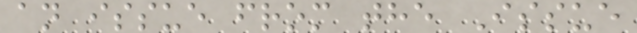an issue from the Issue
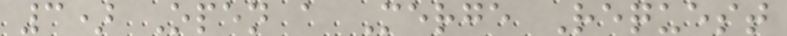3) Open a Merge Request
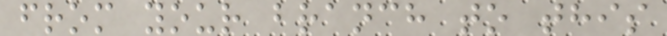from your branch to this
